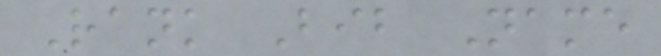Rank Bib Name
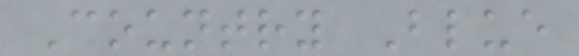Country Blue
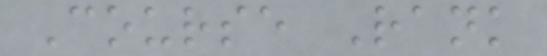Course Rank
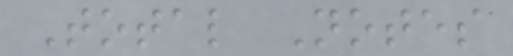Total Notes
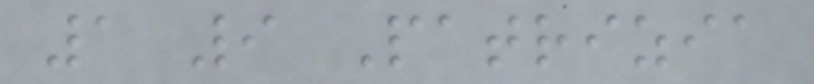1 9 Patrizia
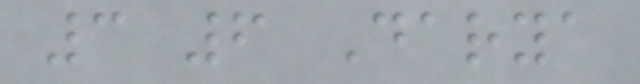3 6 Darya
